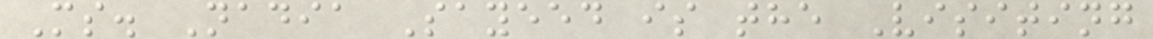Ms. Nadia Sayeed is the Visiting
